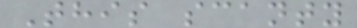This scanty
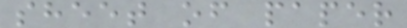sheet of paper
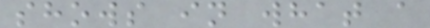shows in what a
